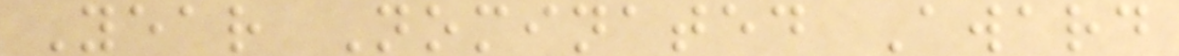Year Nominated Award
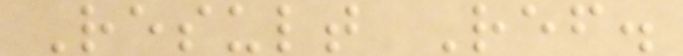Result Ref.
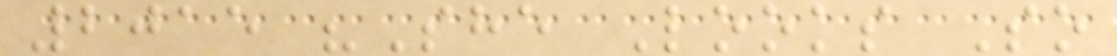2015 "She Looks So
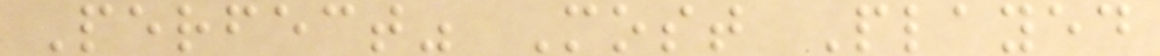Perfect" Most Played
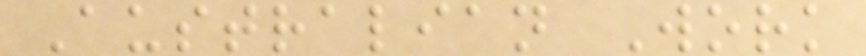Australian Work
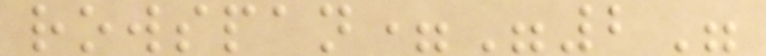rowspan="2"
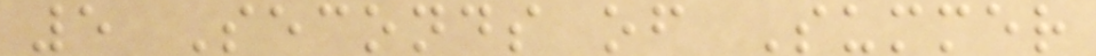5 Seconds of Summer
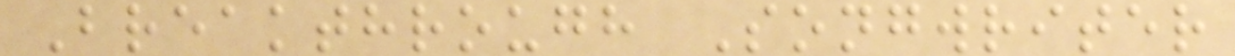Breakthrough Songwriter
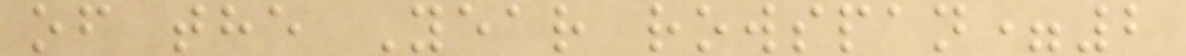of the Year rowspan=2
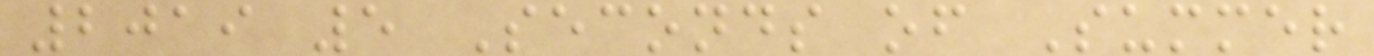2019 5 Seconds of Summer
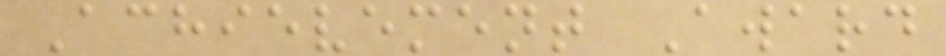Achievement Award
